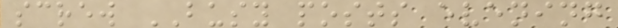screw BUSY posts evening
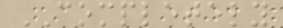COMPLETELY
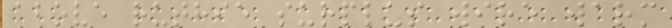above ruthie surplus wire warm
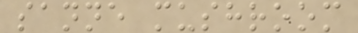sanne mushroom
